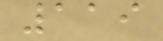119
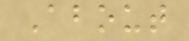About
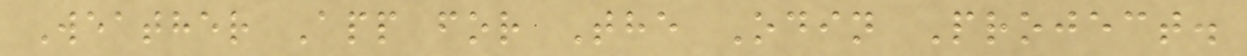Weather App for The Odin Project.
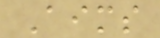Aims
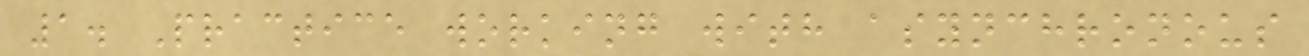1. Practice working with asynchronous
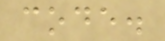code.
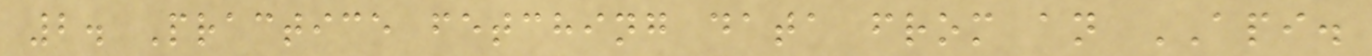2. Practice fetching data from an API.
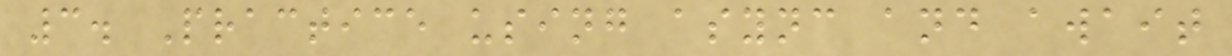3. Practice using async and await
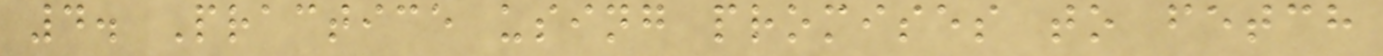4. Practice using promises to fetch
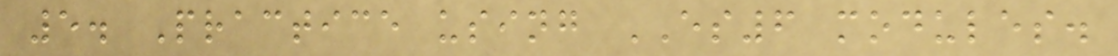5. Practice using ES6 modules.
